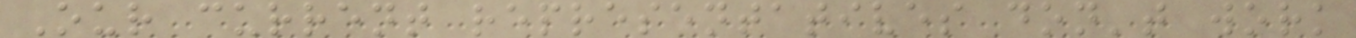Our current representatives don't work
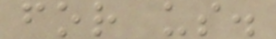for us.
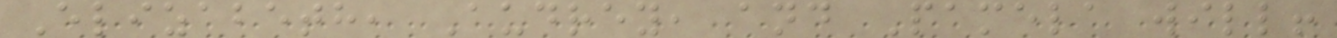Elizabeth, Audrey, and Pamela will!
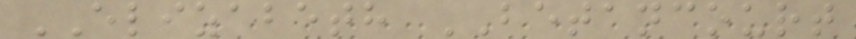ELIZABETH BETANCOURT
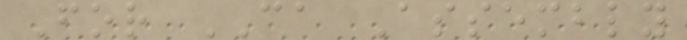For CA Assembly
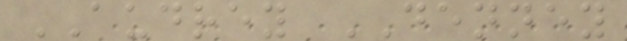AUDREY DENNEY
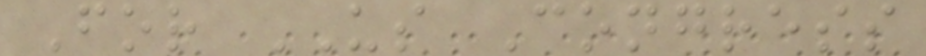For US Congress
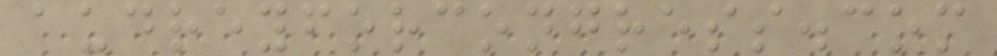audreyforcongress.com
